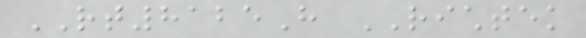RT8125H RICHTEK
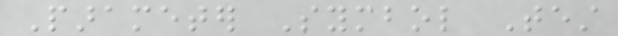Parameter Symbol Test
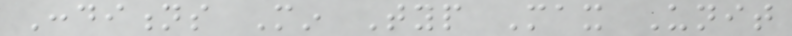Conditions Min Typ Max Unit
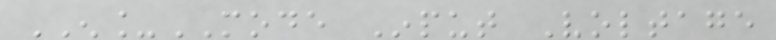EN_MODE Input Voltage
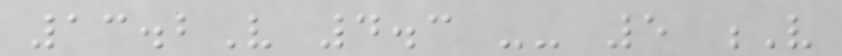13.2V 4.3 -- 5 V
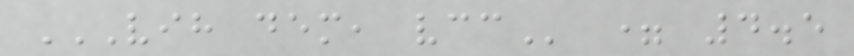VIH DEM, VCC = 4.5
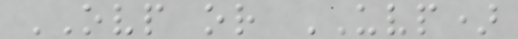OVP or UVP)
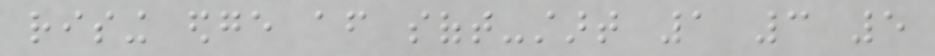rising edge after soft-start 1 3 5
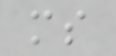ms
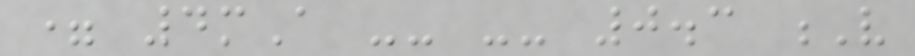= 4mA -- -- 0.3 V
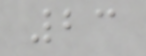23
